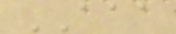AAA
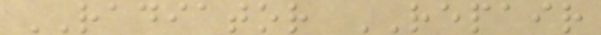RADIATOR REPAIR
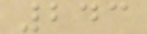243
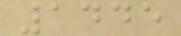1445
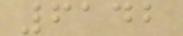6142
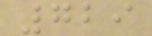729
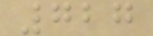727
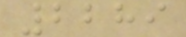2289
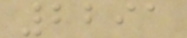2291
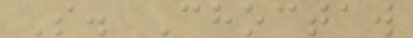S. Choctaw
